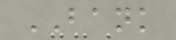BANK
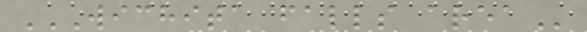WICHITA FALLS AREA
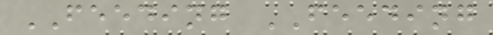FEEDING FEEDING
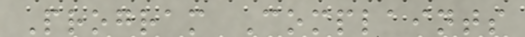Program Complaints
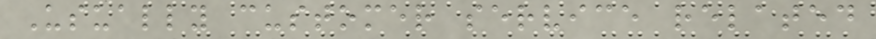Usually customer service related
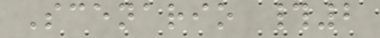Scenario #2
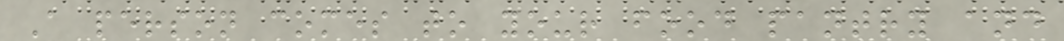A person comes to your food pantry and
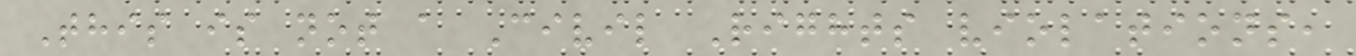This is not a Civil Rights violations,
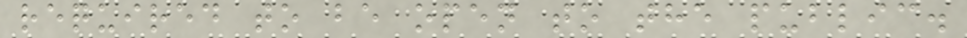required to be open to the public.
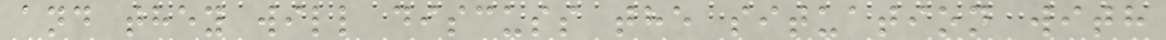and they will discuss the situation with
